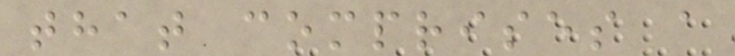that comprises a
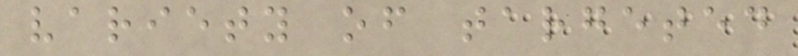variety of targeted
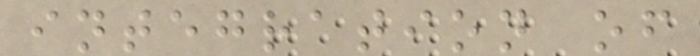integration of
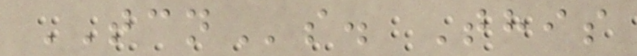TCNs. This
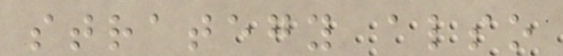strategy also
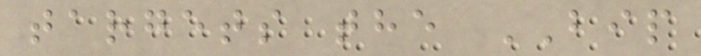targets the BIP
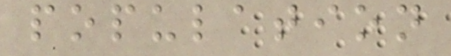population
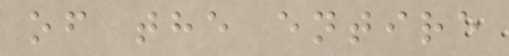of the entire
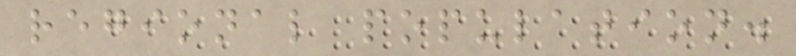regional population.
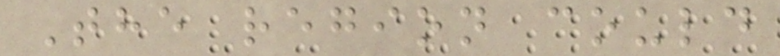The region could
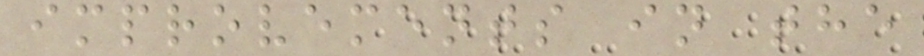improvements in the
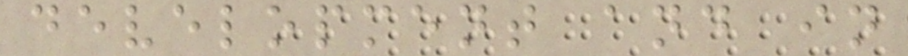development and in
